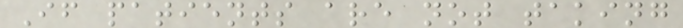If patients are not taking
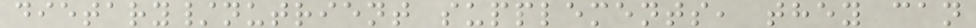dietary/nutrient supplements, they can
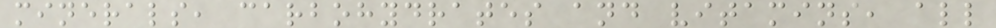minerals, carbohydrates and vitamins, all
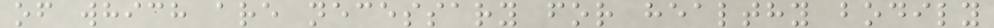of which are necessary for healthy bodily
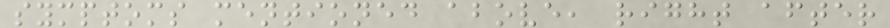symptoms mentioned above, right after
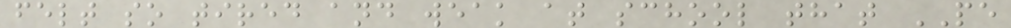felt so tired and weak at school that PE
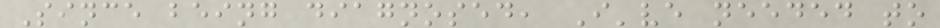Since being diagnosed, I've needed to
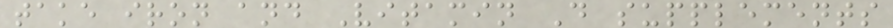take iron and Vitamin D supplements
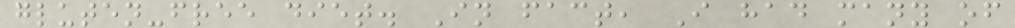gluten-free diet. In fact, I had many of
